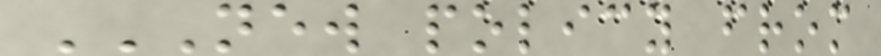NEW POLICY FROM
